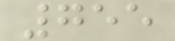755
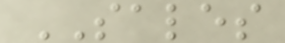SALES
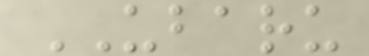UBARU
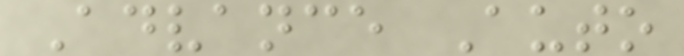Advance Auto
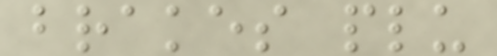brakes plu
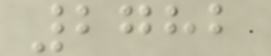2782
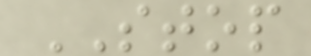STOP
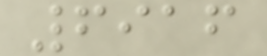6916
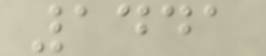1441
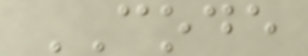CODE
